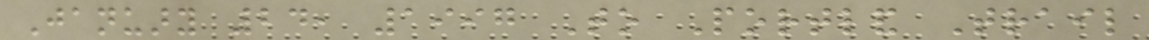January 24, 1997 To Portland Trail
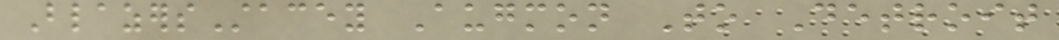BlazersStacey Augmon To Detroit
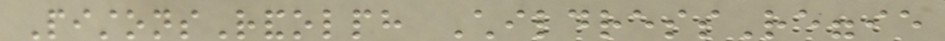PistonsRandolph ChildressReggie
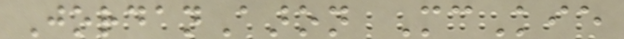JordanAaron McKie
